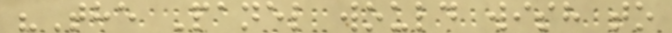"The Panel would wish to
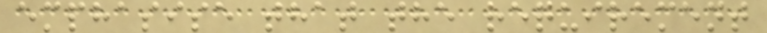emphasise that the requirement
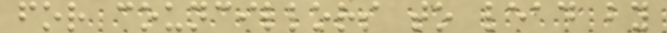for councillors to lead by
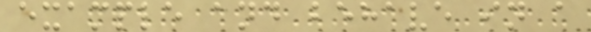example and behave in a
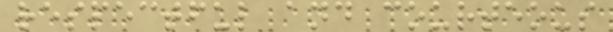respectful and courteous
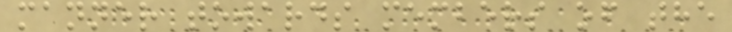manner towards members of the
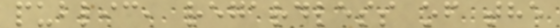public, regardless of the
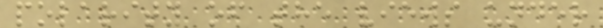polarity of the views under
